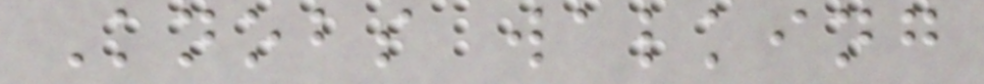Knobs walking
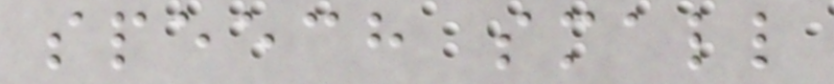speech small
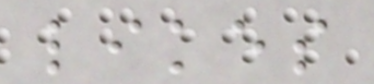likes
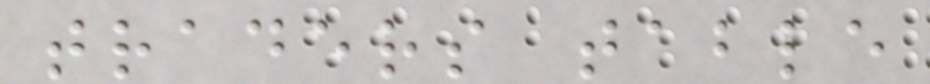traders table
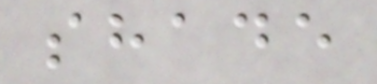shade
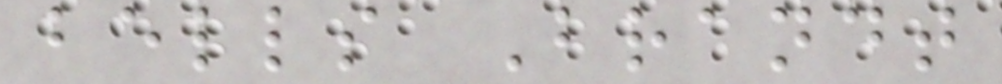bells Brandt
